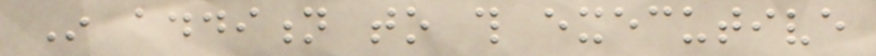In addition to this executive
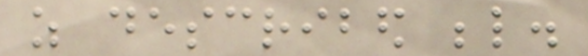as described below.
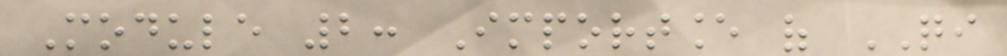Module 2: Importance of QI
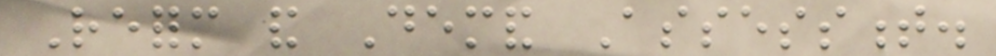Reform and Demand Assessment.
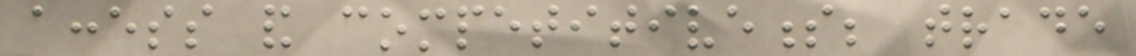access and competitiveness; trade
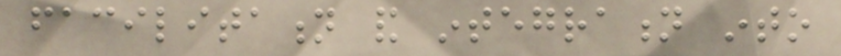facilitation and integration into
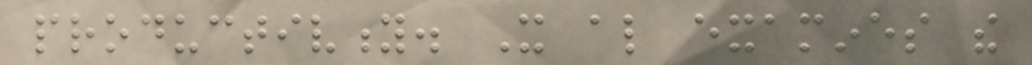productivity. It also examines the
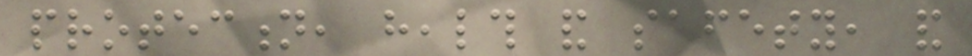protection, health and safety, and
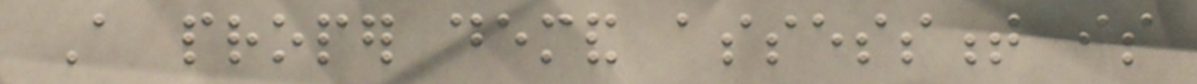A proper demand assessment is
